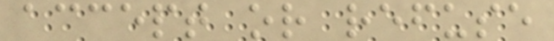accept or refuse
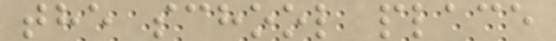the school place
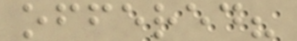offered?
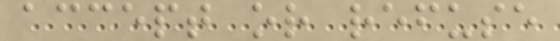accept or refuse
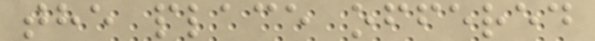the place offered
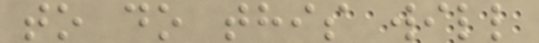to do this will
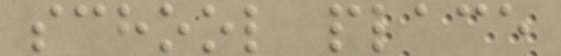school place
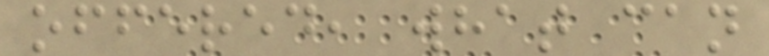offered, what can
